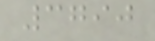3790
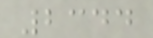2344
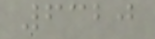6320
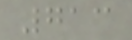713
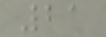21
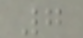7
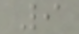9
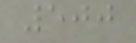500
